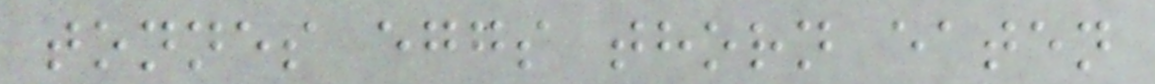tonnes eggs thorn eaten
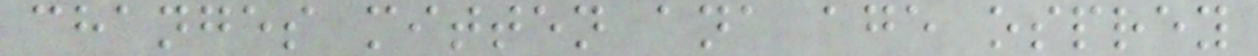changes mitten ana age osprey
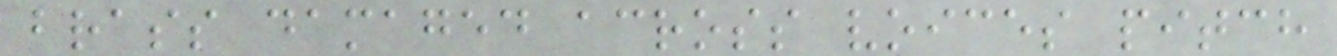brass damaged across voices pitch
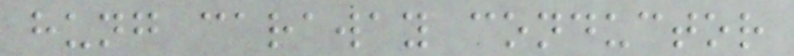hung caraway conductor
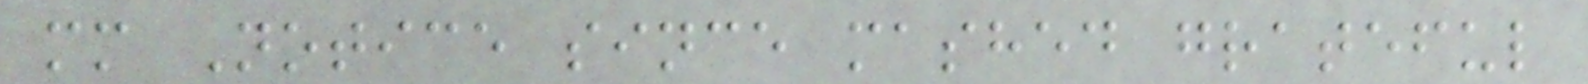mm Notice since mashed grateful
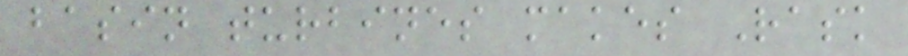basin turbines makes Rask
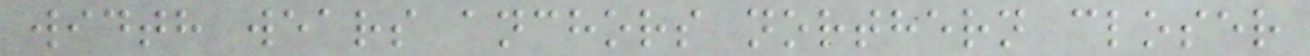width wears anchors northern closer
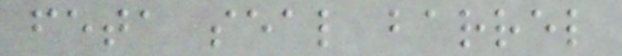feta seal barrel
